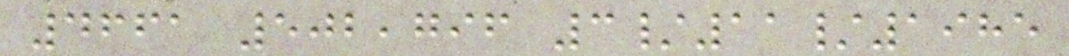4661 502,796 3/11/1985
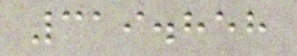319.858
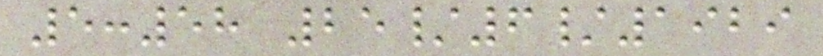5:58 25/6/1929
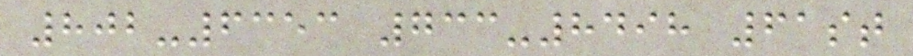802-6353 733-8498 61st
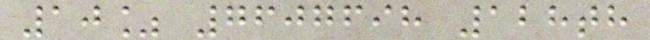10% 7607698 128th
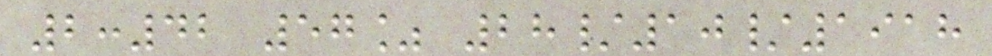2:42 57% 28/10/1918
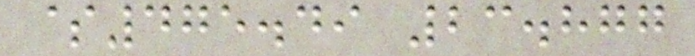$475.49 23.877
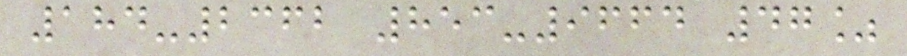184-2362 853-9664 47%
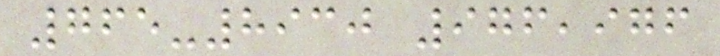765-8930 976,976
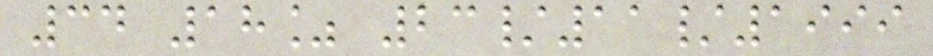34 18% 23/11/1999
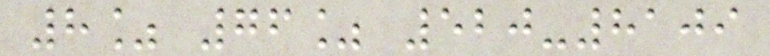8% 76% 520-8109
